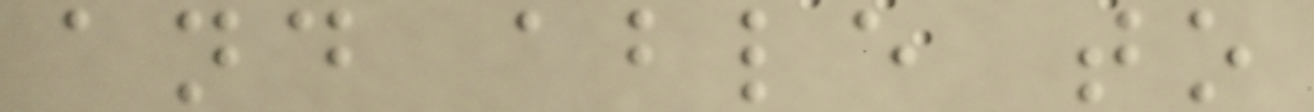and able to
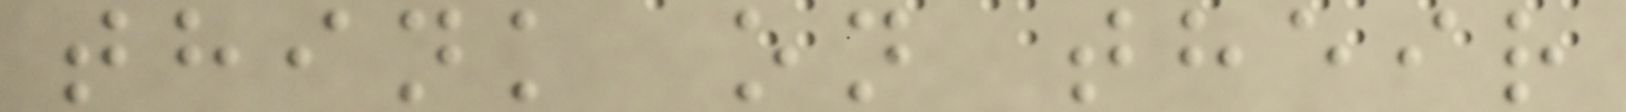think on their
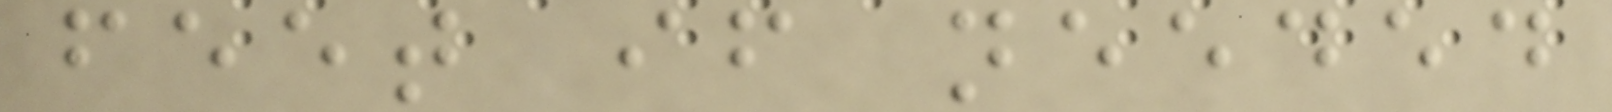feet if needed
